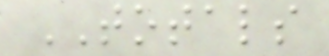TOTALS
